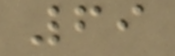69
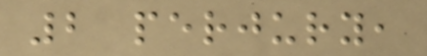2 perjury,
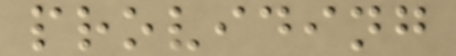providing
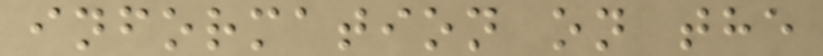information on the
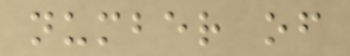number of
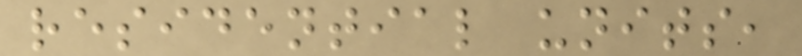residential units,
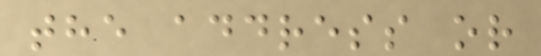the address or
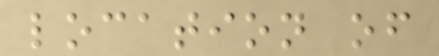location of
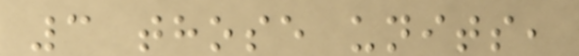3 those units,
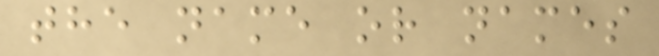the name or names
